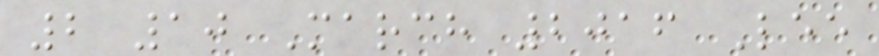2 10 March 2016 Lee
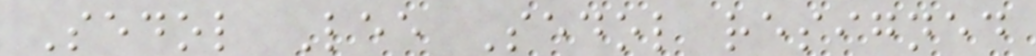Sedol Lee Sedol resigned
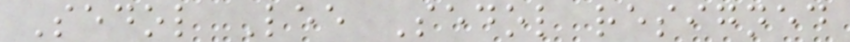Sedol Lee Sedol resigned
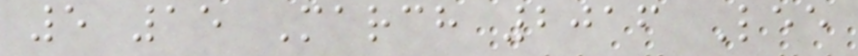5 15 March 2016 Lee
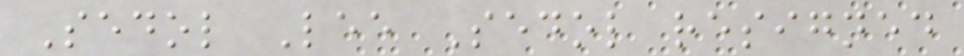Sedol Lee Sedol resigned
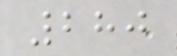280
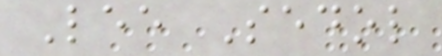Lee Sedol
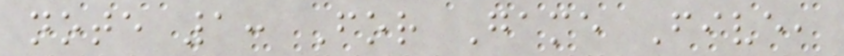note 1: For Game Five,
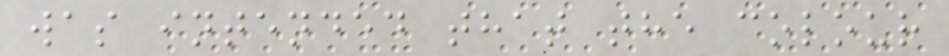was intended that the colour
